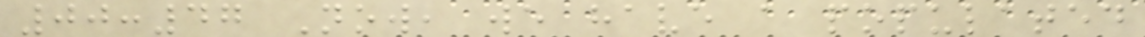00:47 Now, we have a populated
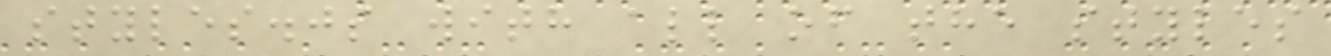styles.js with all of the styles
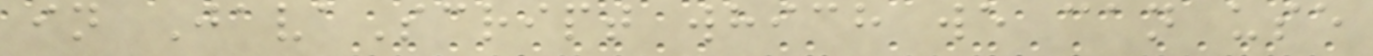in JavaScript which we can use
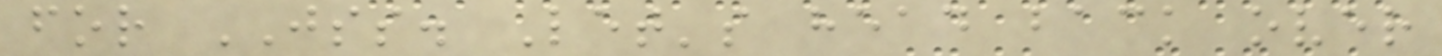for JSS. Let's head back over
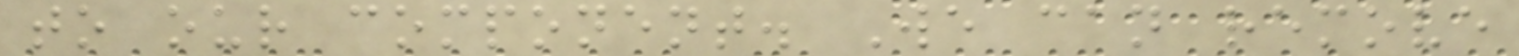to our component. We can remove
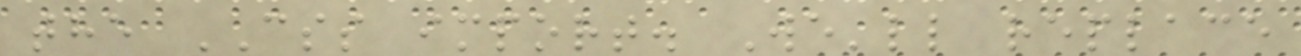the CSS import. We'll replace
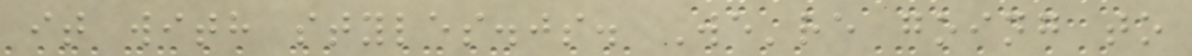it with styles.js. We're going to
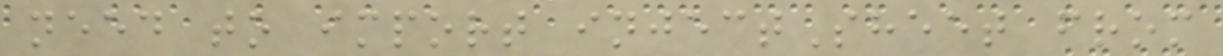need to import injectSheet from
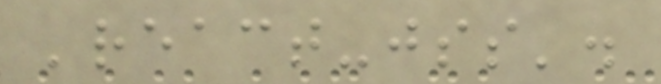'react-jss'.
